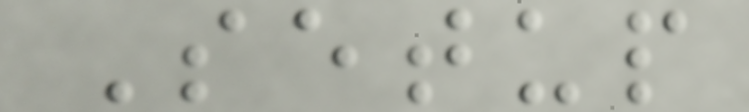Setup
